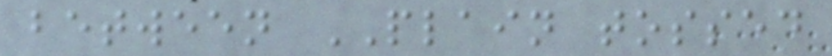between PLAIN tossed
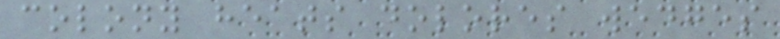colony heats dolores wedges
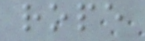rope
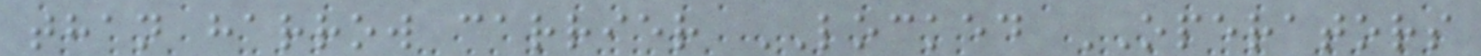than harrow carrier LOCKED OPERATORS
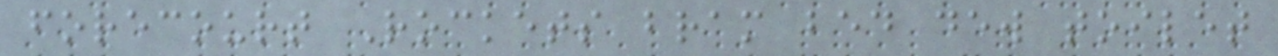forecourt Rockets bram bed dew toilet
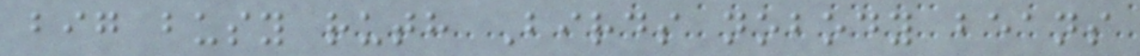big busy ruth Birds nobody beans
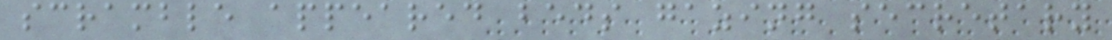scramble appeared beds gazing secretary
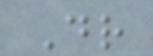Dr
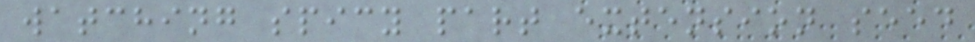watching spicy part extension seed
